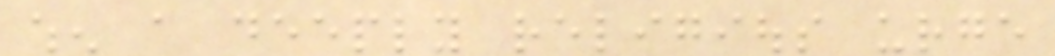when a deeply religious urge
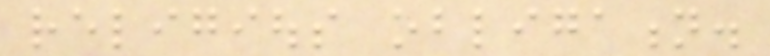religious obligation.
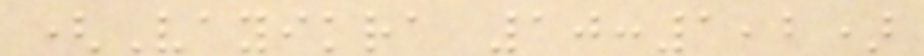(Vayikra 10:1,2)
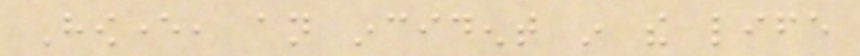However, an incident in the life
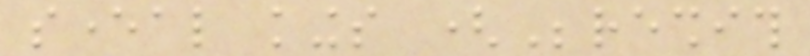several kings (Bereshith
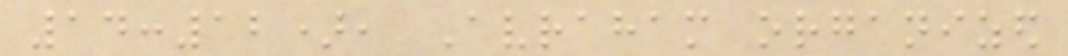14:12), Avraham organized
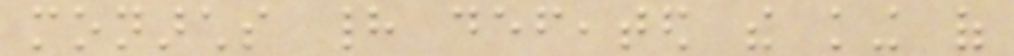monarchs had defeated the king of
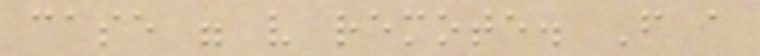case were very remote. From a
